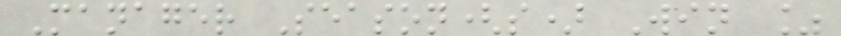Manager Season(s) Win %
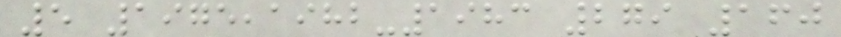5 1975,1982-1983 279 160
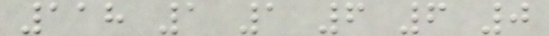118 1 1 6 6 0
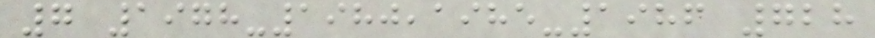7 1978-1980,1985-1986 728
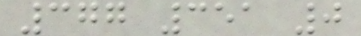377 351 0
